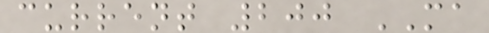current 200 MA
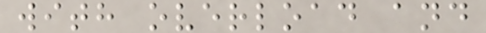with overload and
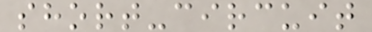short-circuit
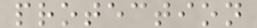protection
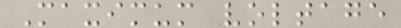Maximum voltage
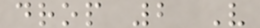drop 2 V
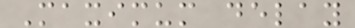Maximum delay
